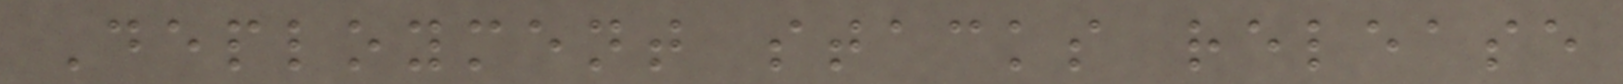Deployment stacks release
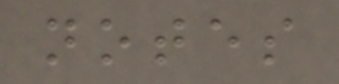notes
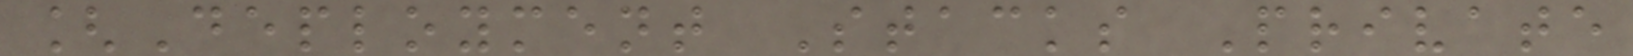[Deployment Stacks Private
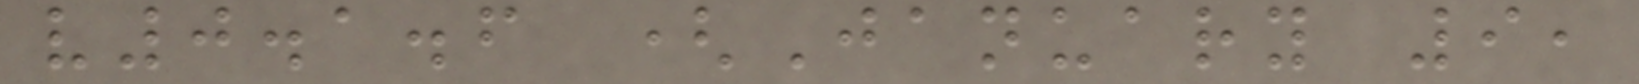v0.1.6 (January 9,
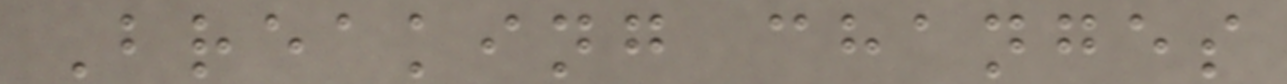Breaking changes
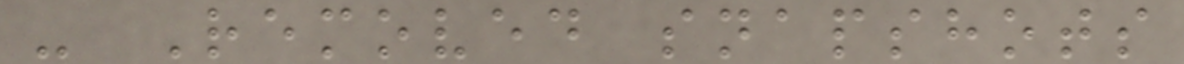- Removed snapshots
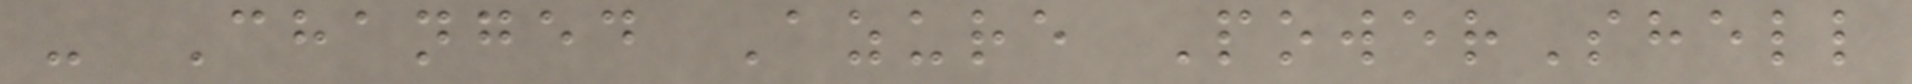- Changed Azure PowerShell
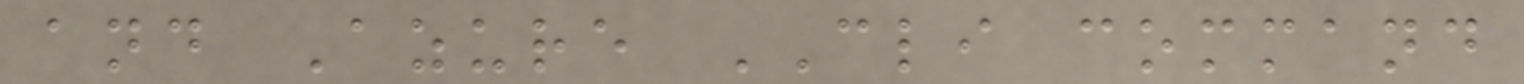and Azure CLI command
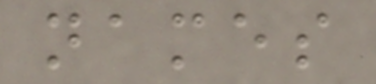names
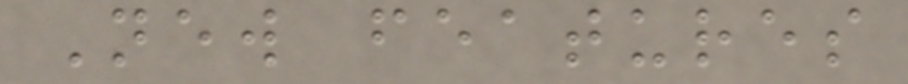New features
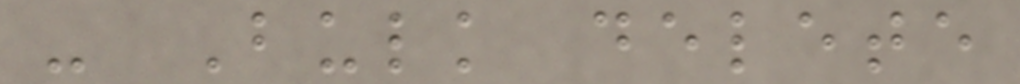- Bulk delete
